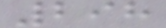298
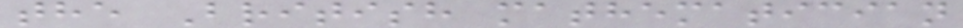the British mathematician
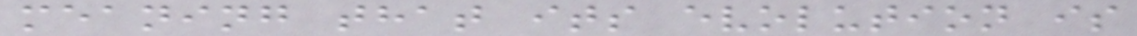meaning that its evolution is
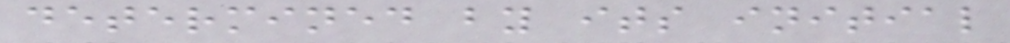determined by its initial
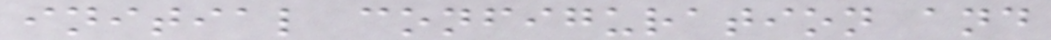initial configuration and
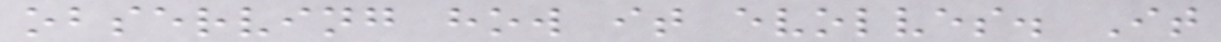observing how it evolves. It
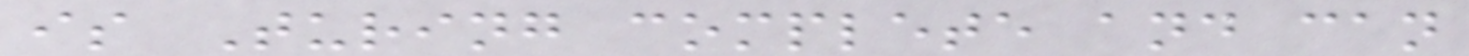is Turing complete and can
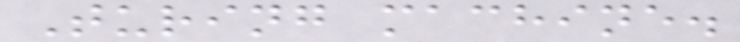Turing machine.
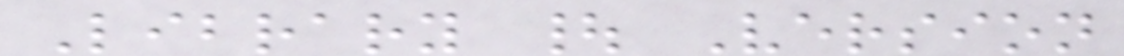Library | Version
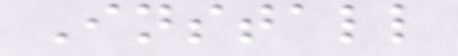Install
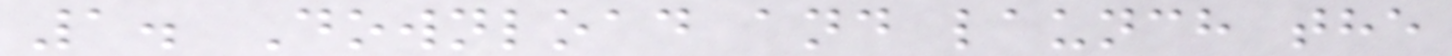1. Download and launch the
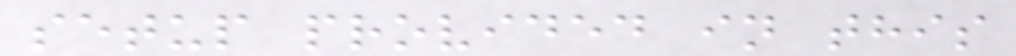setup provided in this
